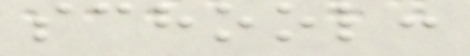school:
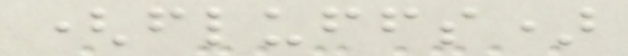(fluffs)
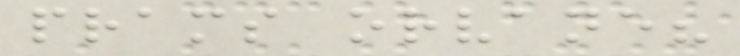prams orvane?
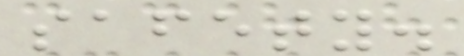safety.
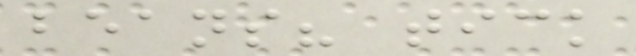beans? tick
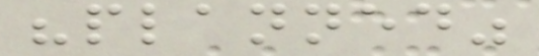"planned"
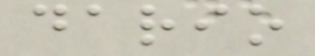dario
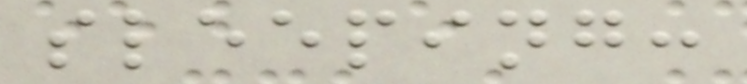sleeping:
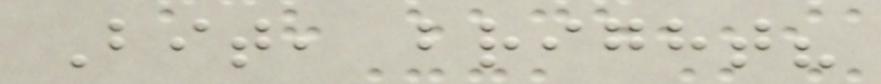Bit, bright?
